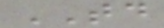TD
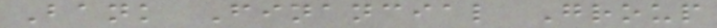Bank Financial Group
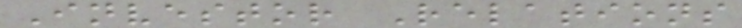Investor Relations
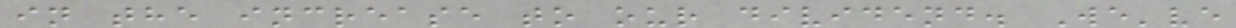in the increase to our dividend. We've
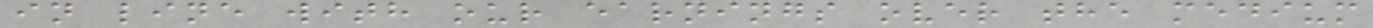in line with our earnings over the medium
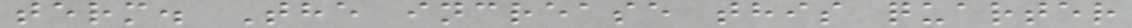term. The increase this quarter
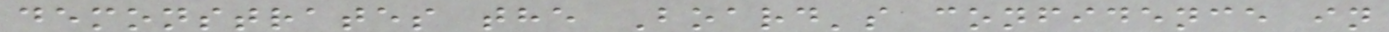demonstrates the Board's confidence in
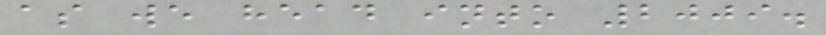as we head into 2009.
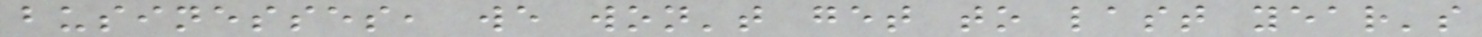businesses, we won't get to last year's
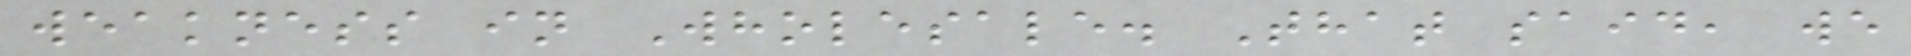weakness in Wholesale. That said, we
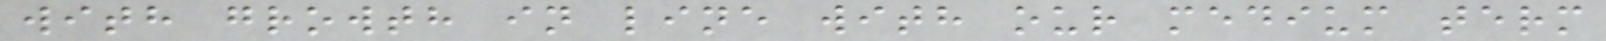with growth in line with our medium term
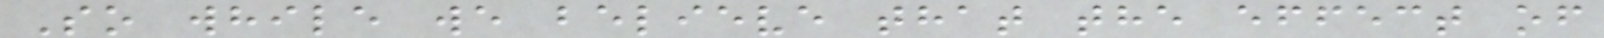So while we believe that the effect of
